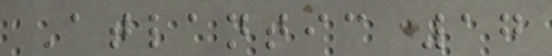Atlantic 17
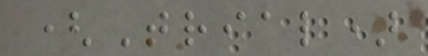(Trial)
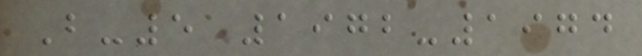B-5 1972-1974
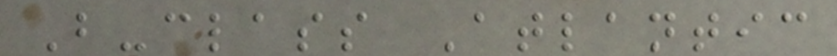B-class Atlantic
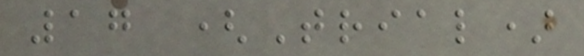17 (Trial)
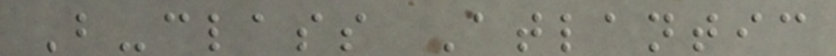B-class Atlantic
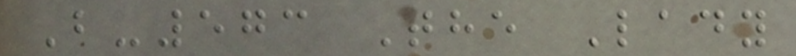B-573 The Lady
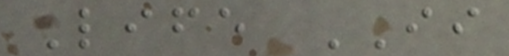Life II
